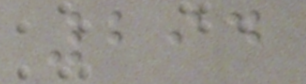294
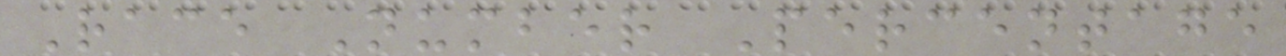Race Number Percentage
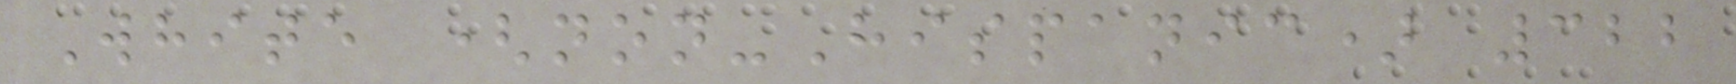White (non-Hispanic) 322
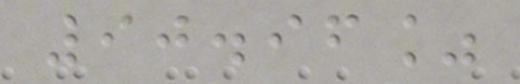90.96%
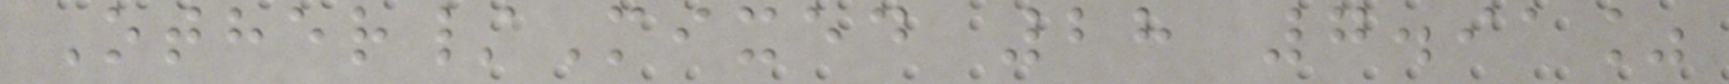Other/Mixed 28 7.91%
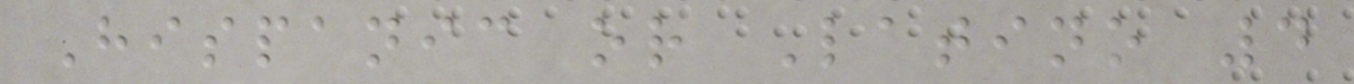Hispanic or Latino 4
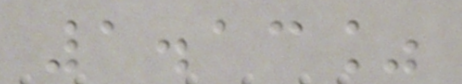1.13%
